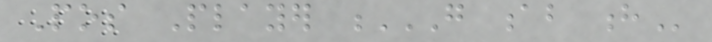Pos Player G AB H
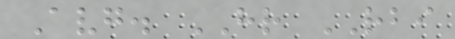Avg. HR RBI
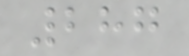287
